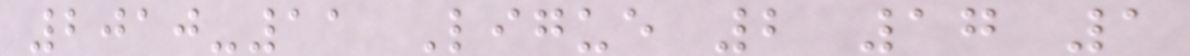2010-11 Ligue 2 17 1
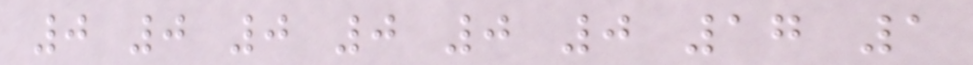0 0 0 0 0 0 17 1
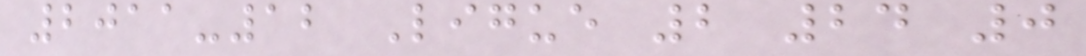2011-12 Ligue 2 24 0
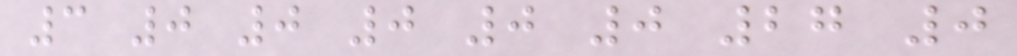3 0 0 0 0 0 27 0
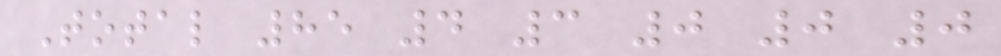Total 85 4 3 0 0 0
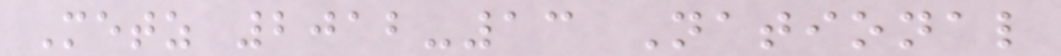Metz 2012-13 National
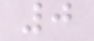0
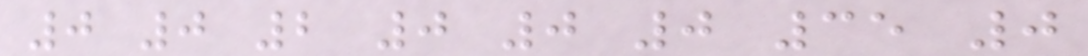0 0 2 0 0 0 35 0
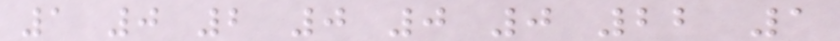1 0 2 0 0 0 22 1
